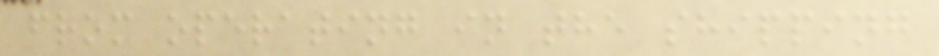from operating in the shipping
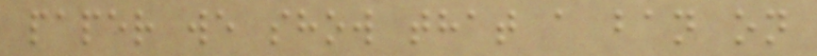paper we show that a ban on
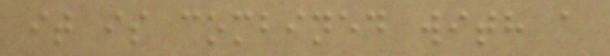it is combined with a
